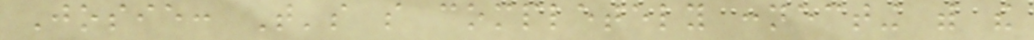Josie: That's so completely connecting with the
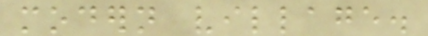modern village.
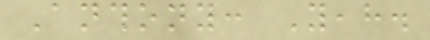Anthony: Yeah.
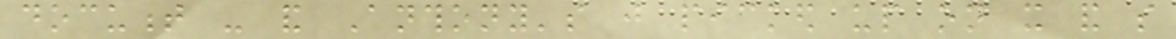document - and Anthony's just picked up on it and so
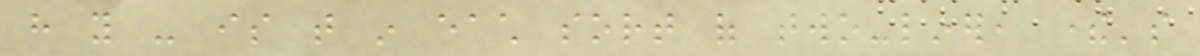have you - is that in each sort of two-liner, there's
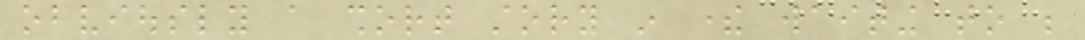obviously a short story in there waiting to be
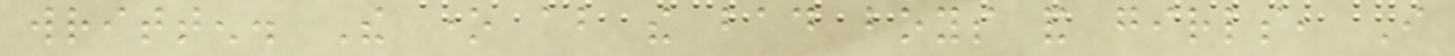written. The one about the bad boys and girls, I
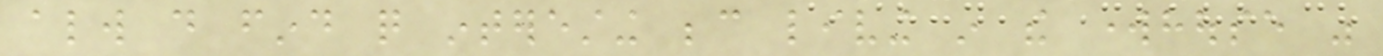always do find quite interesting because living in the workhouse was
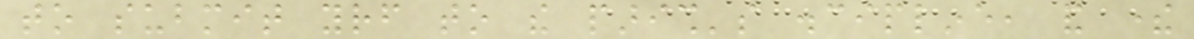to submit yourself to the parish's discipline, and there
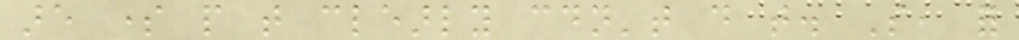are some people that clearly couldn't do that. So, for
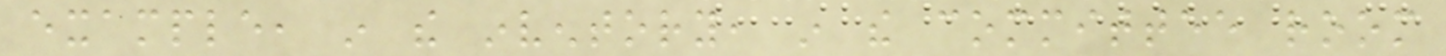example, in the inventory, in the committee room
